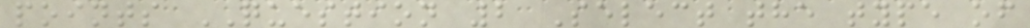points QUESTION 2 Select the type of
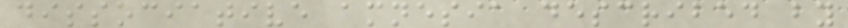dissociative amnesia described by
